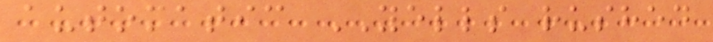automatic YELLS rushed
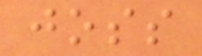joss
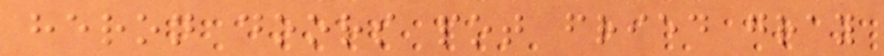heron doors pot fried gray
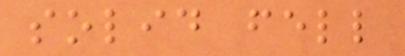solid fell
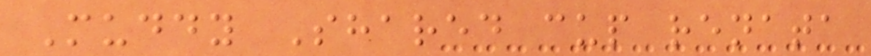Muddy Shared cup renata
